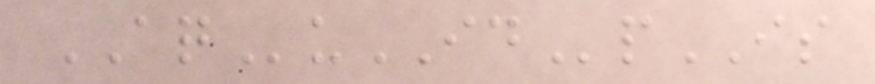AQuIDpIS
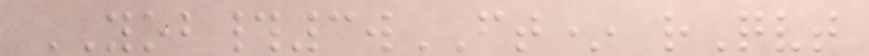YOB#3wFT* rQvt
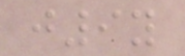j9y
